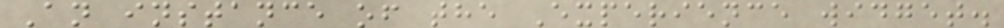An instance of the Experience widget.
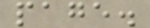page.
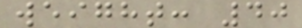weight: 40
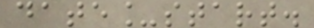date_start.
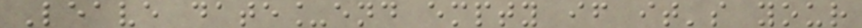Leave date_end empty if it's your
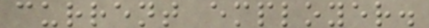current employer.
